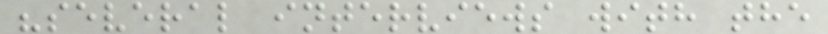"several interviews with the
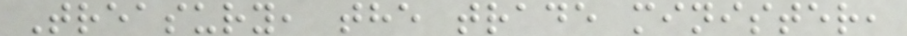Treasury, the trade minister,
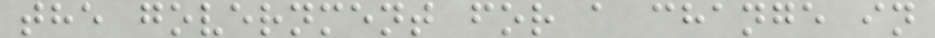the government for a change in
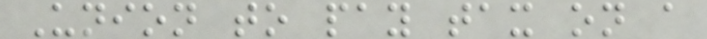Union to pay tax on a
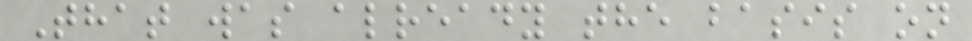That was already the basis on
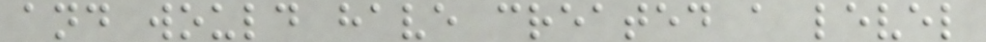and would have created a level
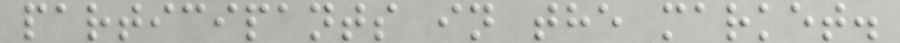participants in the market.
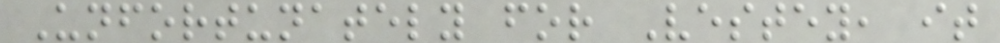Unfortunately for Vestey, it
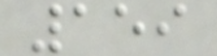159
